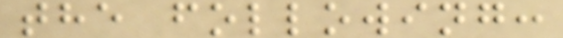the following:
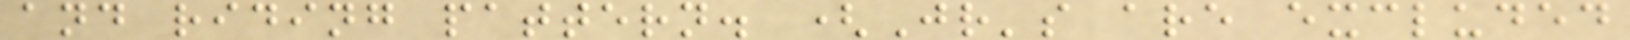and riding pattern. (Jr's are excluded
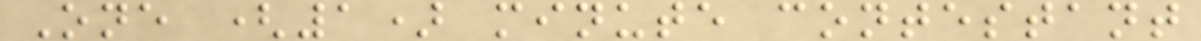One (1) minute contestant
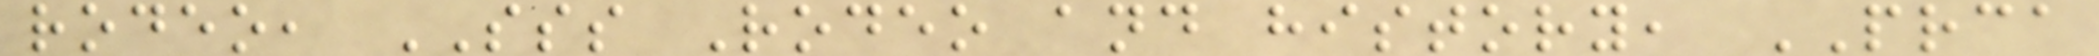rodeo, SSS Rodeo and history, PRCA
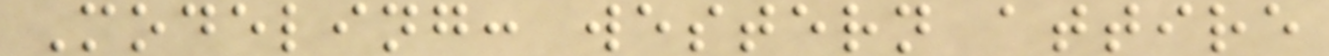Modeling: western attire
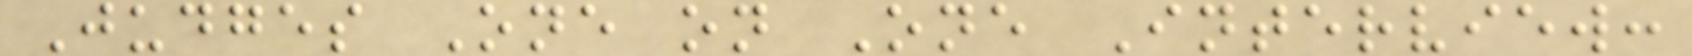Judges One on One Interview:
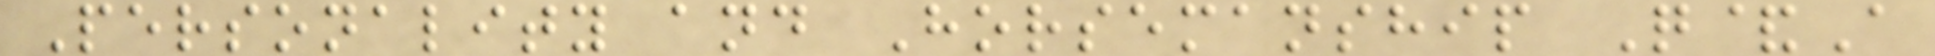Personality and Horsemanship Q&A
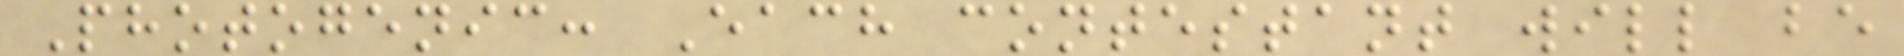Photogenic: Each contestant will be
